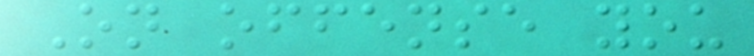On offense you
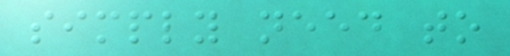simply need to
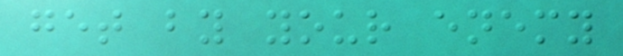get by your enemy
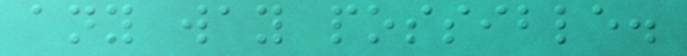any way possible.
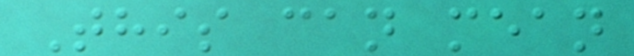This can mean
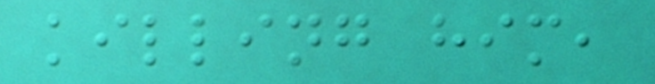killing him,
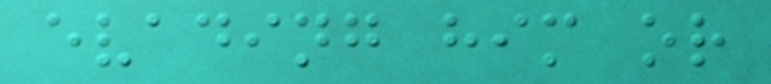evading him or
